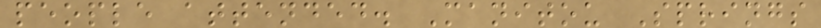people attended. Manitou Springs
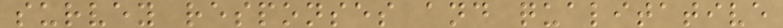survey responses and qualitative
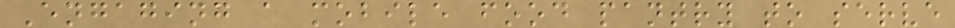Engaging a mobile food pantry to serve
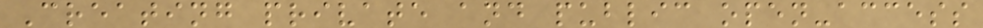Creating private and public open-access
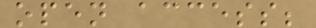open access;
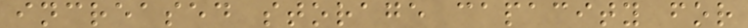increased storage capacity for
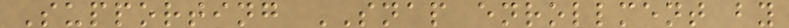Supporting SNAP enrollment by
